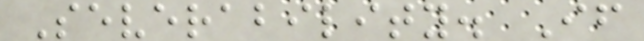Severability. If
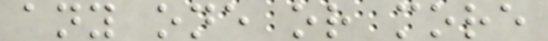any one or more
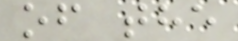of the
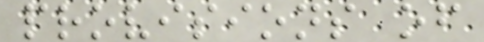provisions of
